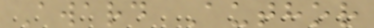Award Author
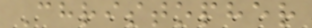Christopher
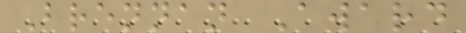Brennan Award
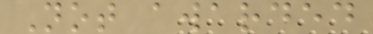Not awarded
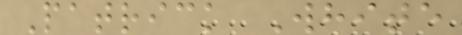Patrick White
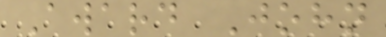Award John
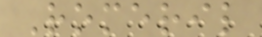Romeril
